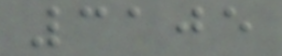3105
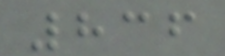836
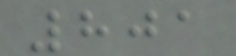801
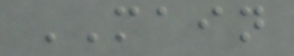MAIN
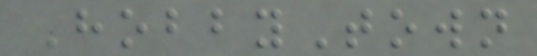HobbyTown
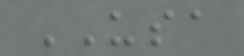USA
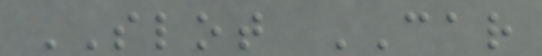SLOT CAR
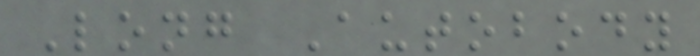Long Autobody
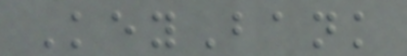KeyBank
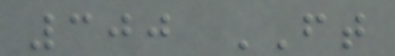300 FT
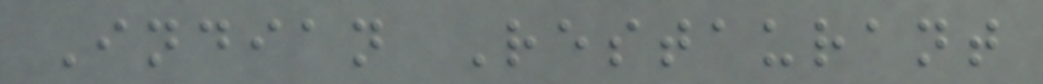Indian Restaurant
